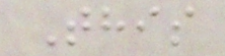This
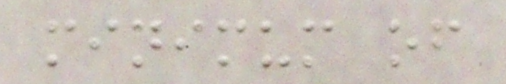minimum of
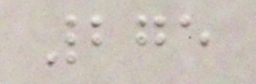275
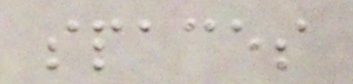spaces
